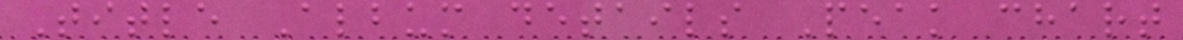Title Album details Peak chart
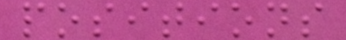positions
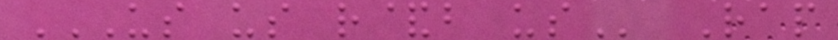US US R&B US Rap
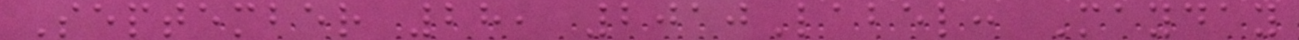September 28, 2010Label: Mayday
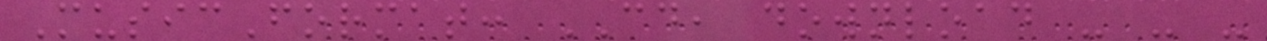MusicFormat: CD, download - - -
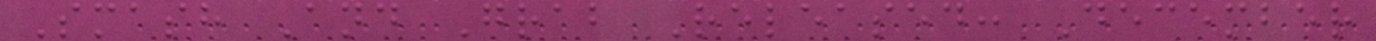Smash And Grab Released: December
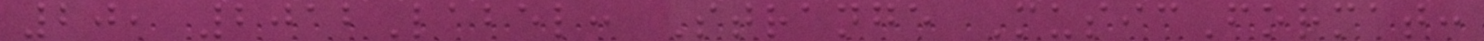20, 2012Label: Strange MusicFormat:
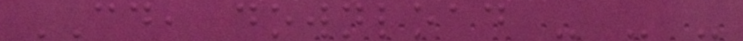CD, download - - -
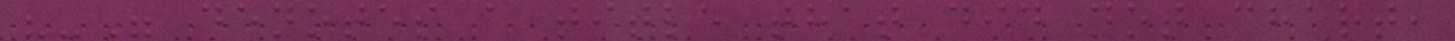"-" denotes a title that did not chart,
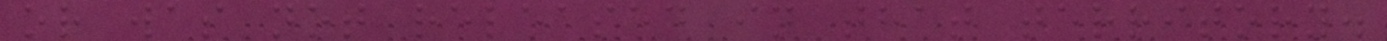or was not released in that territory.
